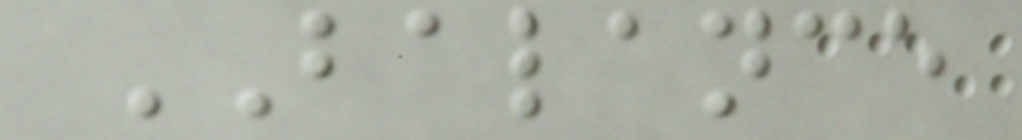BALANCE
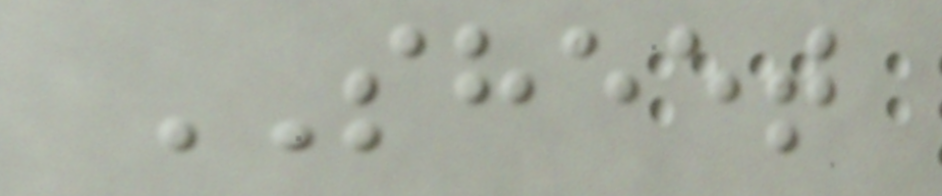SHEET
